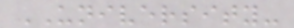UNIVERSITY-
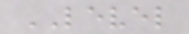LEVEL
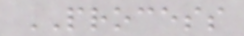PROCESS
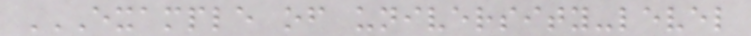EXAMPLE OF UNIVERSITY-LEVEL
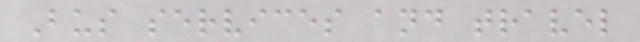Bus services and travel
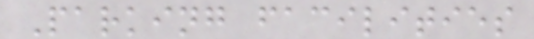Parking facilities
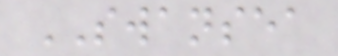SWANSEA
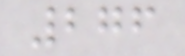276
